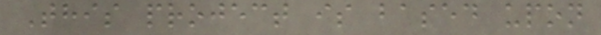This project is based upon
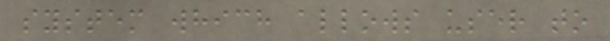system which allows user to
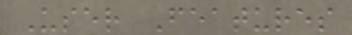User Features
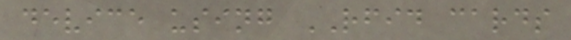device using RFID cards
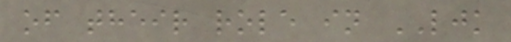of their role in LJK
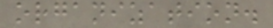organization.
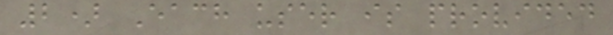2) Each user is provided
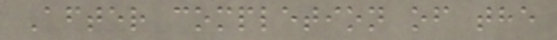After completion of the
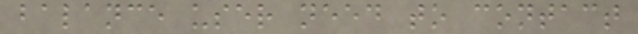balance user need to contact
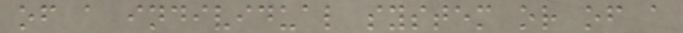of a individual system or of a
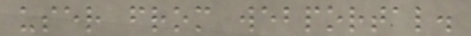user from webportal.
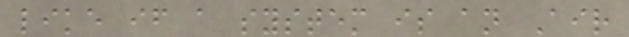like if a system is an Air
